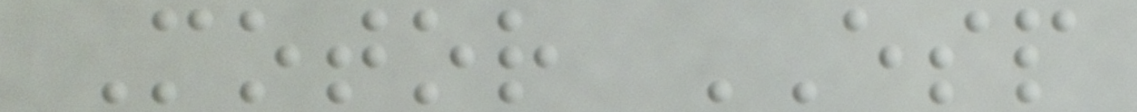Motor ESP
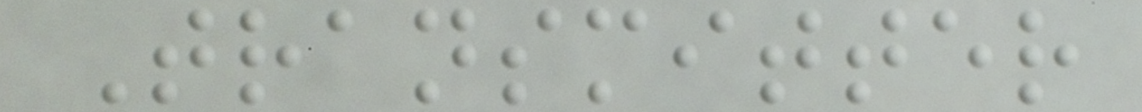Transmitter
